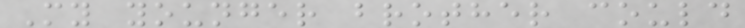My younger brother could
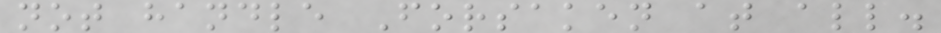not handle Forsaken at all.
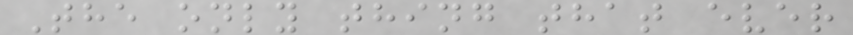The only thing that ever
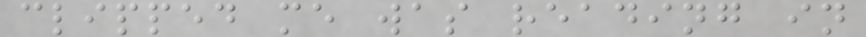clipped me was reading in
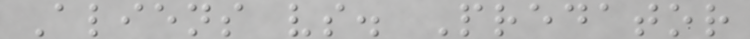Aliens vs. Predator
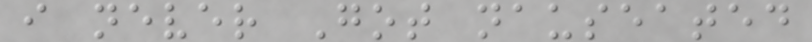i never Got nauseated
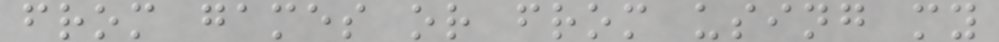from games or from using my
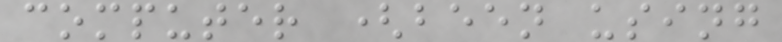computer (been using
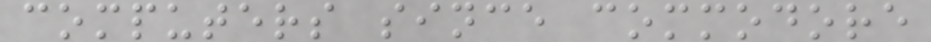computers since commodore
